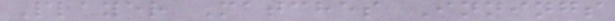Player Matches Innings
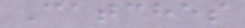Catches
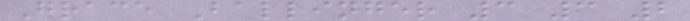Grace Ballinger 3 3 2
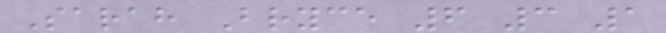Sarah Bryce 6 3 1
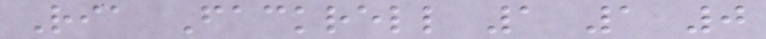Ria Fackrell 1 1 0
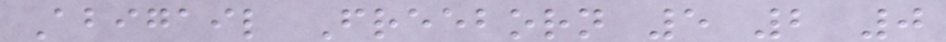Abigail Freeborn 5 2 0
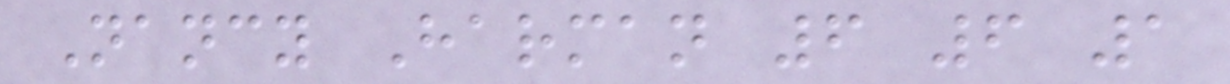Nancy Harman 6 6 1
